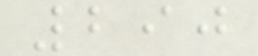290
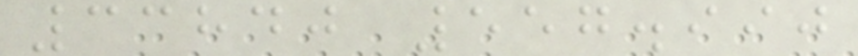33840 557.990
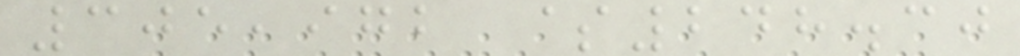305,972 $248.30
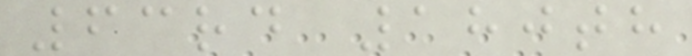63rd 180th
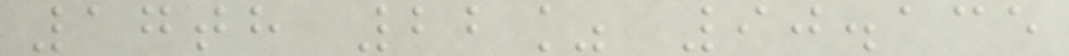17th 22% 90.135
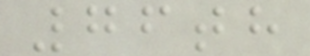76th
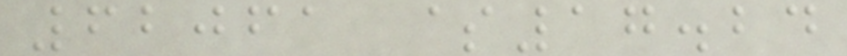62061 $17.24
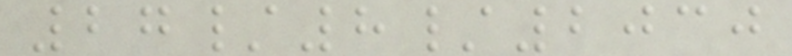27/8/2030
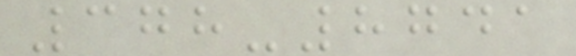378-8741
